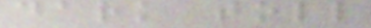dark toll
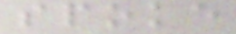spoke
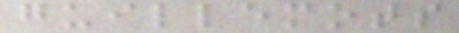guillemots
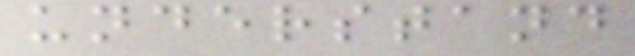understand
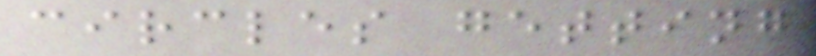circles getting
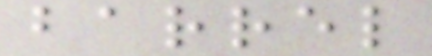barrel
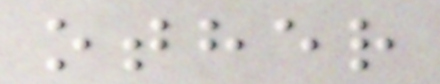other
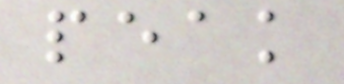peak
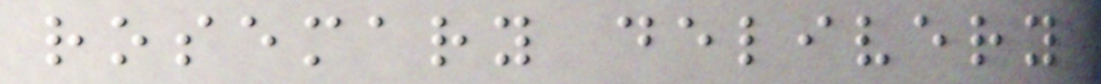rosemary delivery
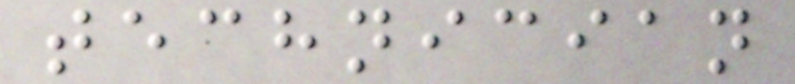technician
